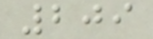209
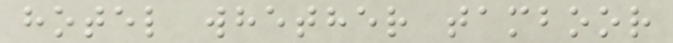hotel whether tamboor
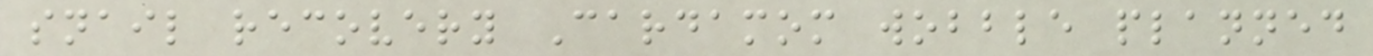snail recovery Cardamom wobble planned
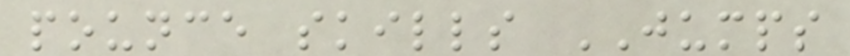pounce skills JUMPS
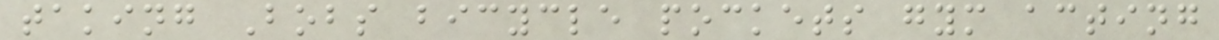taking Bobs bicycle pockets gym acting
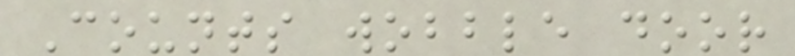Counts wobble door
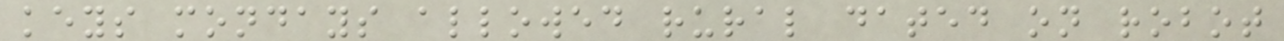keys mondays allowed rural dated on robot
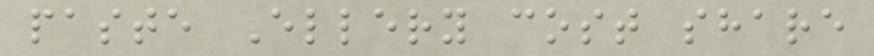paste Ellery cost share
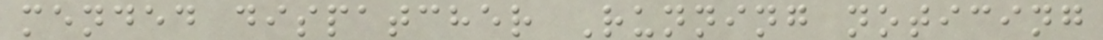mended dispatcher Running noticing
